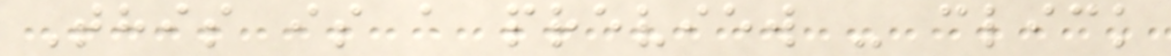This is a preview - click
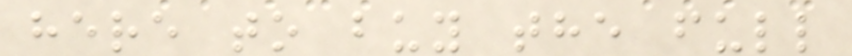here to buy the full
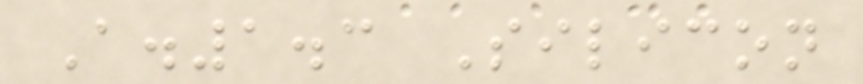A.1.3 Silicon
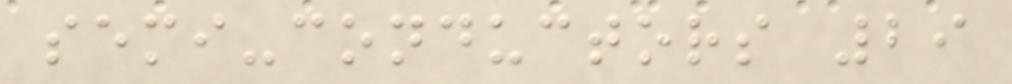semi-conductors 29
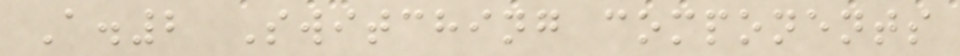A.2 Switching components
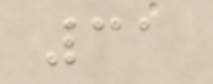31
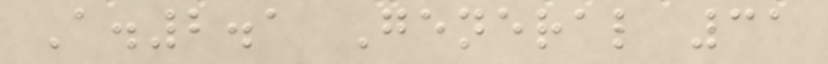A.2.1 General 31
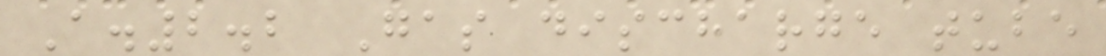A.2.2 Gas discharge tube
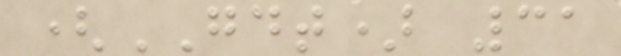(GDT) 31
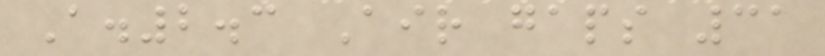A.2.3 Air gaps 31
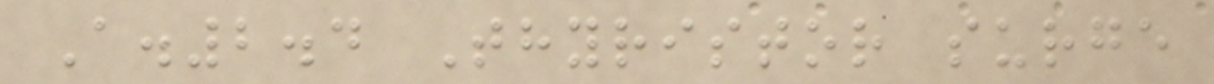A.2.4 Thyristor surge
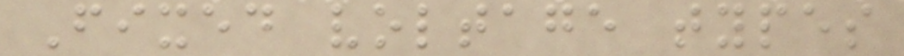Fixed voltage types
